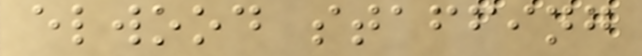elwood staffing
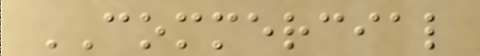COMMERCIAL
